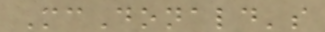McDonald's
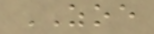ZOE
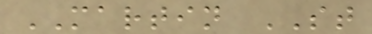MARTIN ST
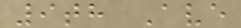9th Ave
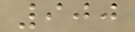900
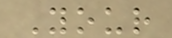Your
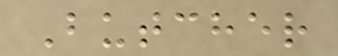Butcher
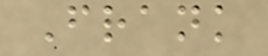Frank
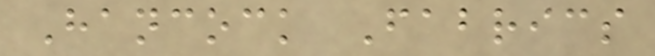Hancock Fabrics
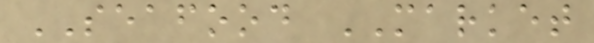SEAFOOD MARKET
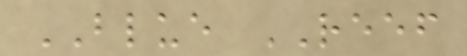BLUE REEF
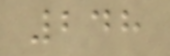248
